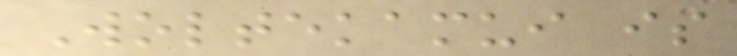Woltekamui is
